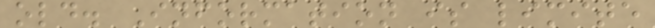old. Information is limite
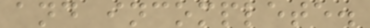and incomplete.
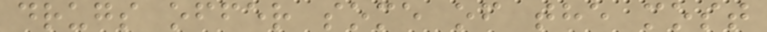drugs offer some of the most
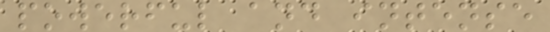powerful and intense
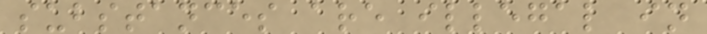substances are illegal in
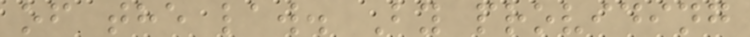of the law. By providing
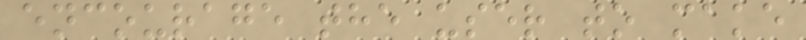encourage the user to make
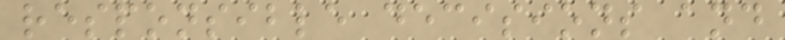responsible decisions and
